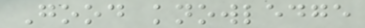Good knowledge
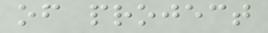of project
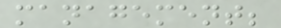management;
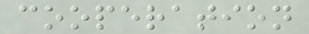cooperation
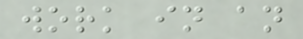work in an
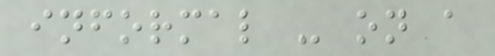informal - on a
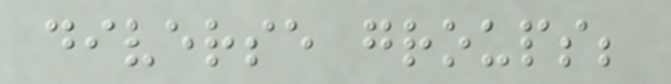diverse groups;
